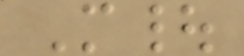M|
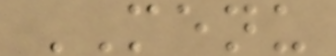MENU
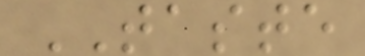TASTE
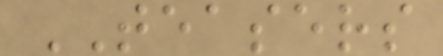TEASERS
